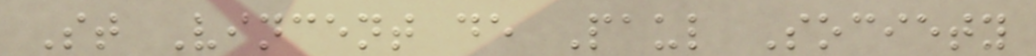St Vincent de Paul Society
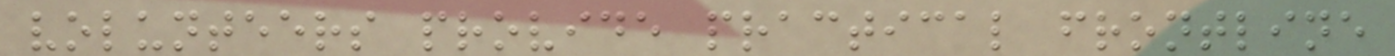volunteers provide practical frontline
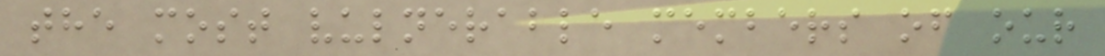the most vulnerable members of our
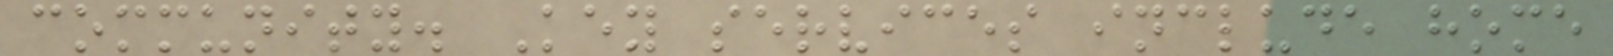community. Key services include home
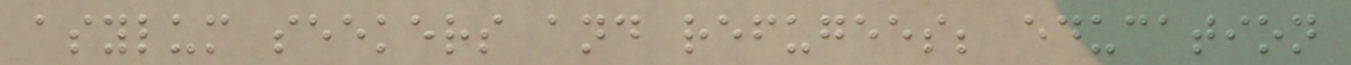asylum seekers and refugees; education
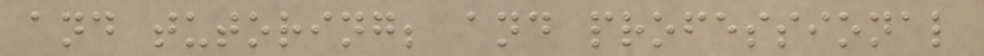and tutoring; and professional
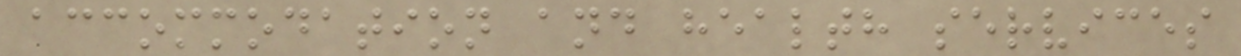accommodation and health services
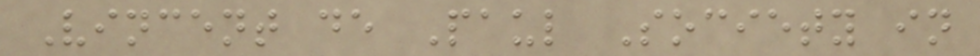Vincent de Paul Society in
